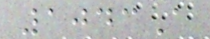1043A
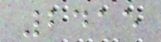2415
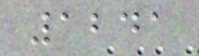1241
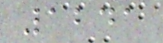1241
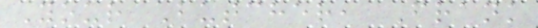Your Butcher, Frank
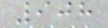908
